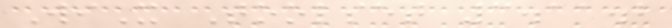WiX Toolset 3.11.2
